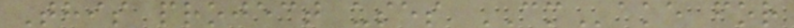This project uses CMake for
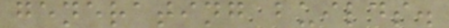generating builds.
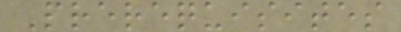Prerequisites
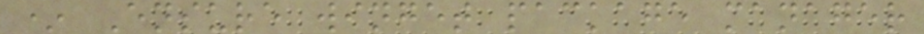* Ensure winget package manager
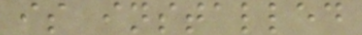is installed
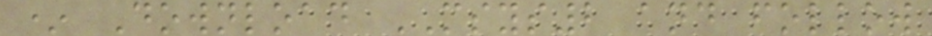* Download MSYS2 and follow
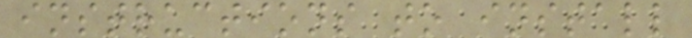instructions to install
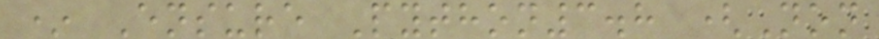* Ensure Python3.8 (Non
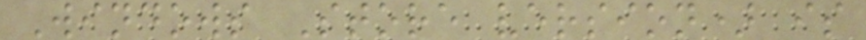Windows Store version) is
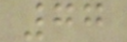77
